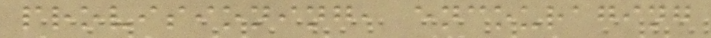provisioning, encouraging
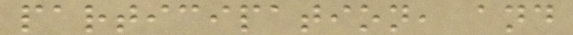participation, and
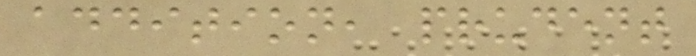addition, prudent
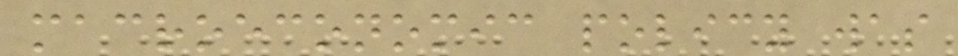macroeconomic policy was
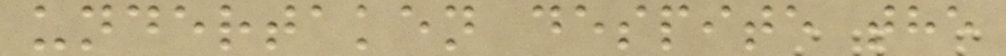undertaken despite the
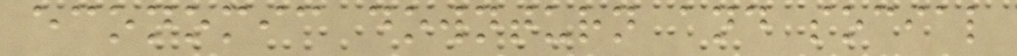economic downturn and social
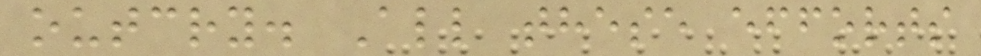outcry. All these efforts
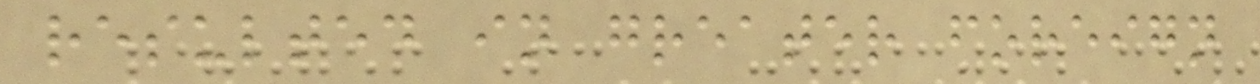resulted in greater foreign
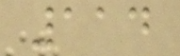114
